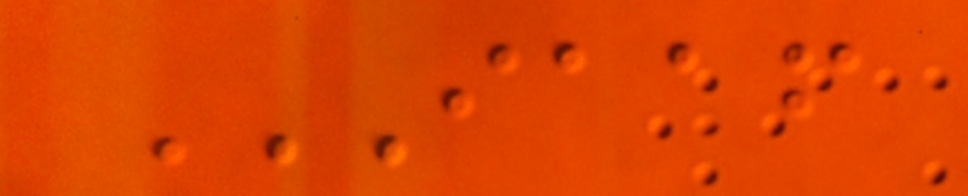IAAF
